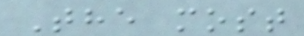The most
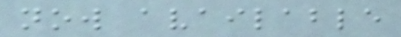now available
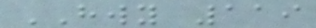HWY 119
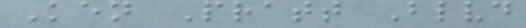Ken Pratt Blvd
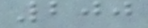200
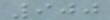900
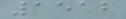1512
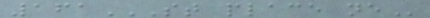161ST PLACE NE
